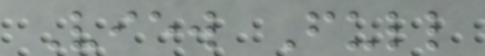View Full
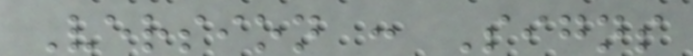Version : Signs
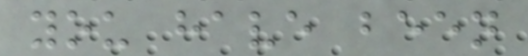you have been
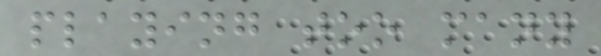playing too many
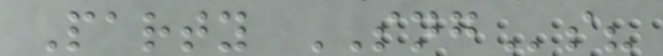Party SNGs?
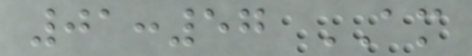01:57 AM
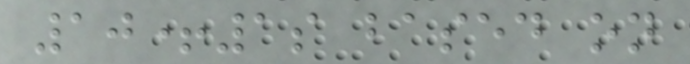10+1s based on
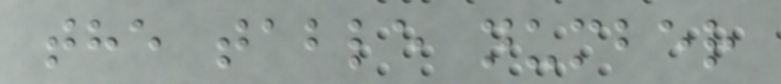the table number
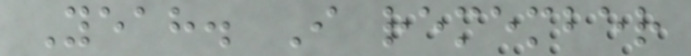Yeah. I remember
